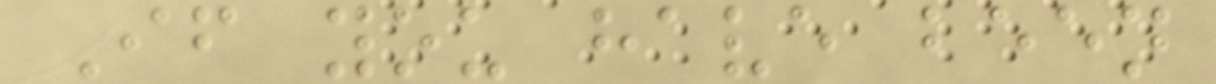If you have been
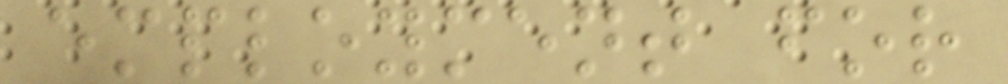employment for
